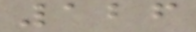126
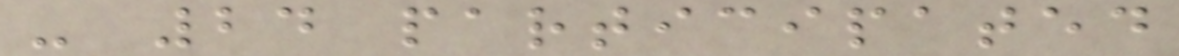- 24 participated
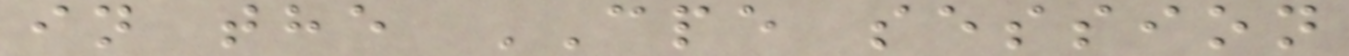in the CPE session
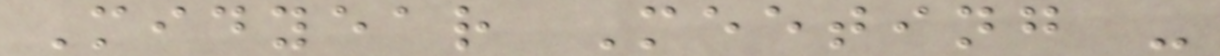Midyear Meeting -
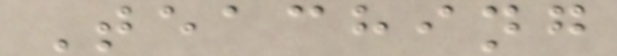Teaching
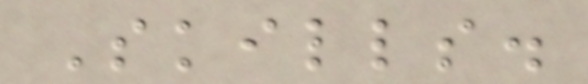Skills.
